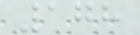178
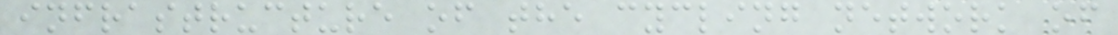infrastructure of the cycling network of
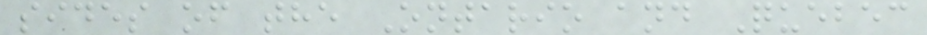sides of the Ontario and Quebec
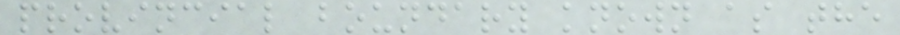provincial boundary known as the
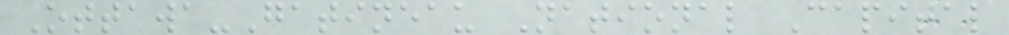Ottawa-Gatineau National Capital
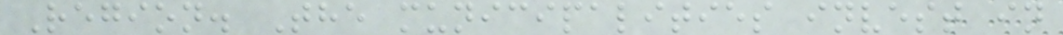Region. The municipalities invest in
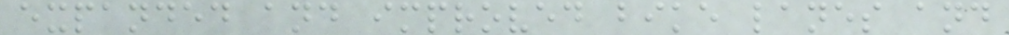expanded and improved bike lanes and
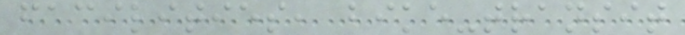facilities, bike-transit
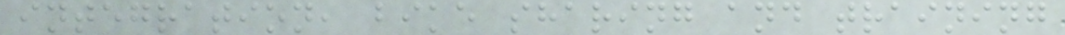integration, bike sharing and training
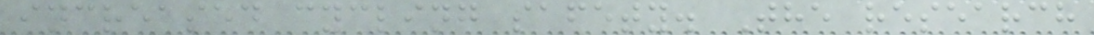increased cycling safety. The research
